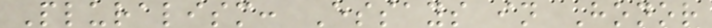Pluralism: Essays in Honor
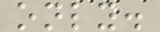only.
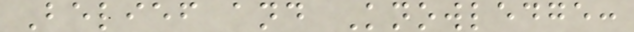Belief and Knowledge:
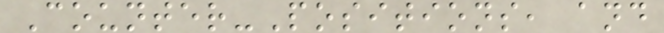Counter-Positions, and
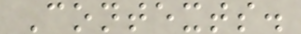Contexts.
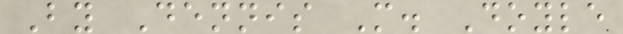By Dennis M. Doyle
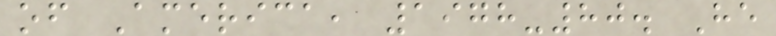of America, 1978-80. He
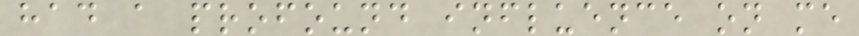had a profound influence on me
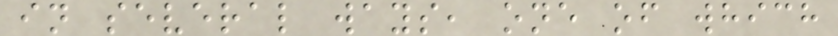in several ways, one of which
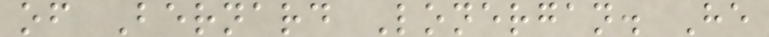of Bernard Lonergan. He
